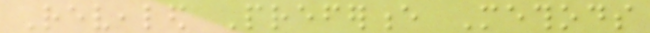Revealed Preference Methods
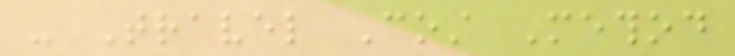- Travel Cost Method
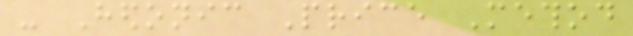- Hedonic Price Method
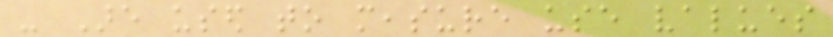- Are used to measure use values
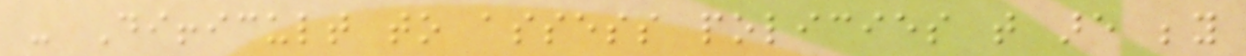- Difficult to assess policies that are beyond
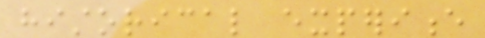historical experience
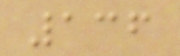136
